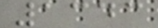1343
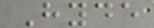Hyde
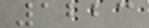1223
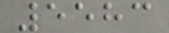5583
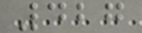427
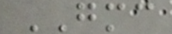GMC
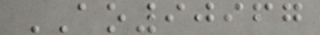AO90967
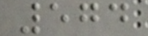574
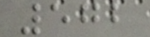572
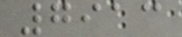7913
